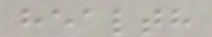health
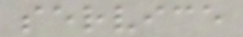service
